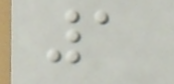1
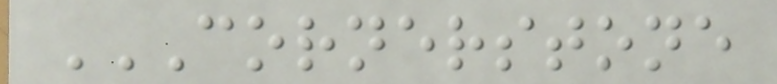CORNERSTONE
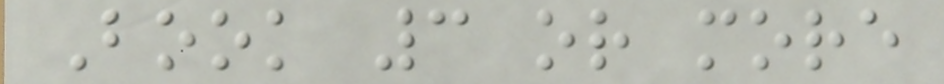Book 3 or more
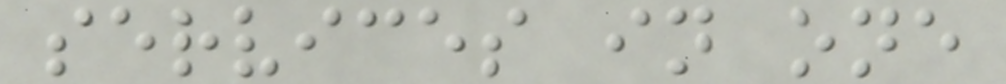services in one
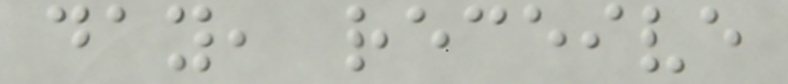day, receive
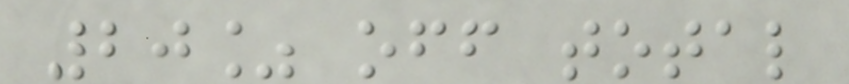20% off total
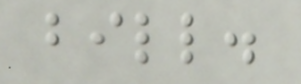bill.
